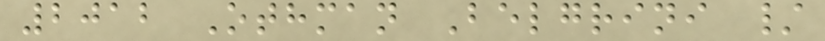2012 Othman Belgrini /
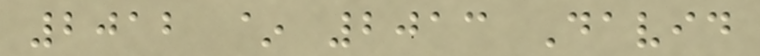2012 ~ 2013 David
